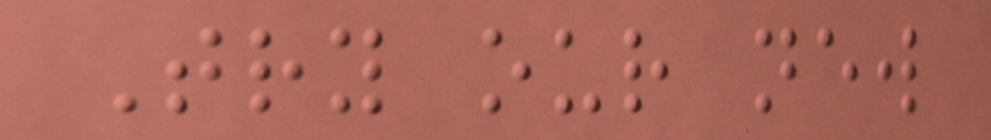Try our new
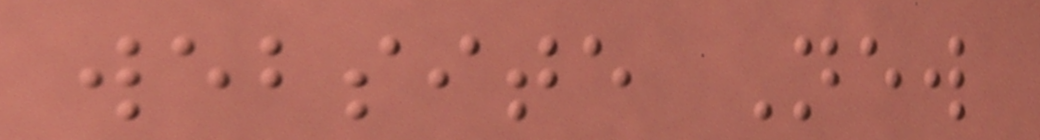website New
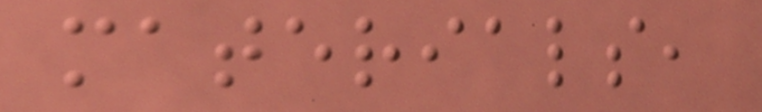materials,
